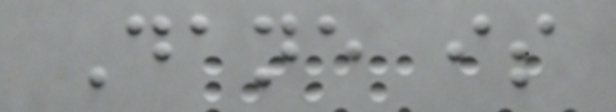Dane is
